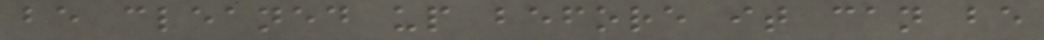be cleaned up before it can be
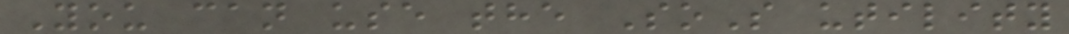You can use the SoS utility
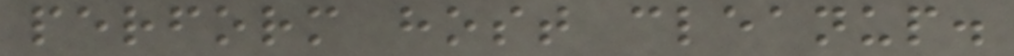perform host cleanup.
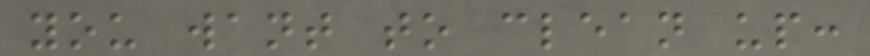you want to clean up:
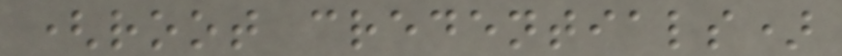(root credentials)
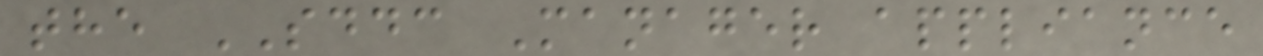the SDDC Manager appliance
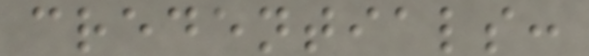credentials:
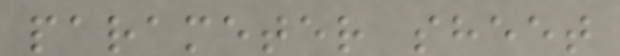parameter sheet
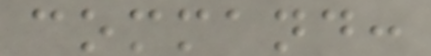command:
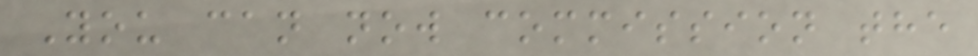You can now commission the
